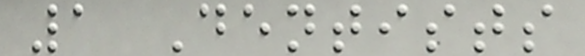1 Dentists
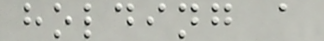holding a
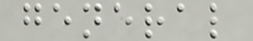general
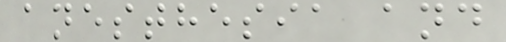anesthesia and
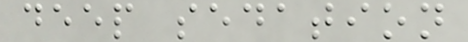deep sedation
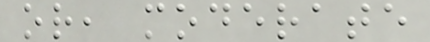or, moderate
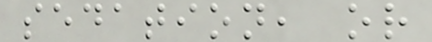sedation, or
